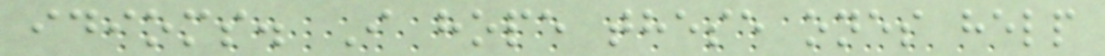idioms. I hope these ones help
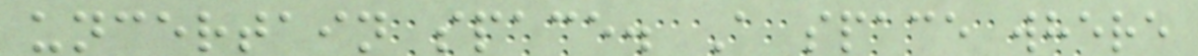uncertain space. A space where
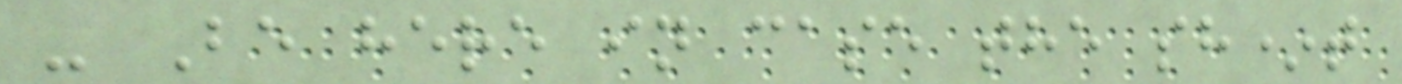- Be here in case the sh*t
